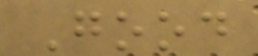Good
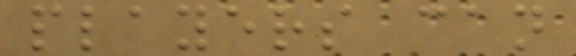players can
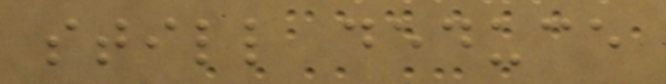still deduce
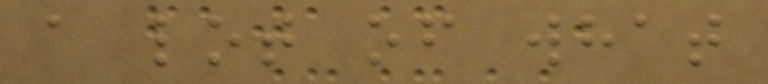a lot of what
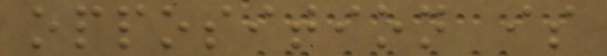opposition is
